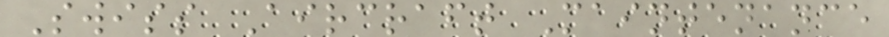Swiss Aircraft Maintenance
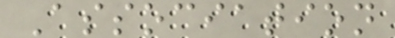Association
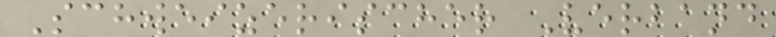Schweizerischer Verband
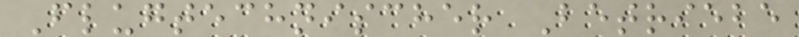Flugtechnischer Betriebe
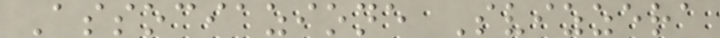Associazione Svizzera
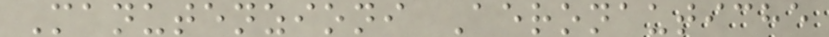Manutenzioni Aeronautiche
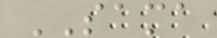SAMA
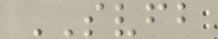SVFB
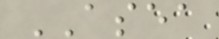ASEA
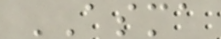ASMA
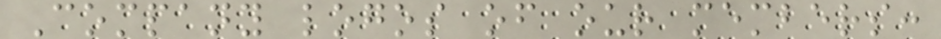Company logos of our members:
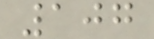107
